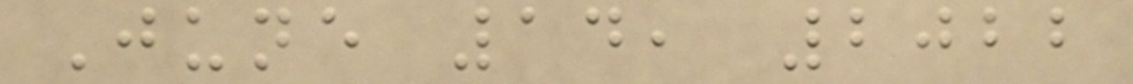June 14, 2022
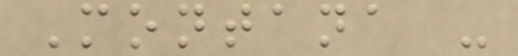Montana -
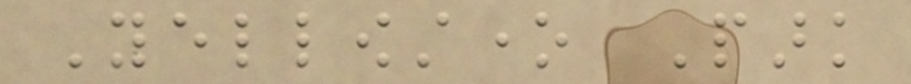Yellowstone Park
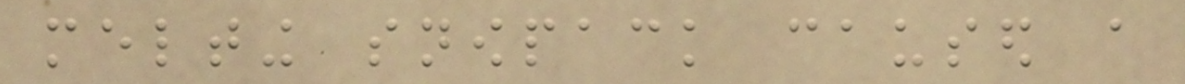melting snowpack caused a
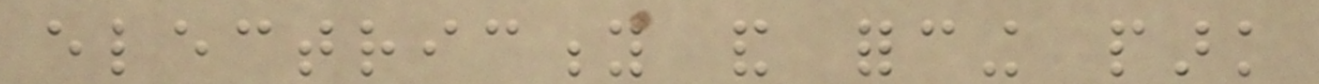electricity and forcing park
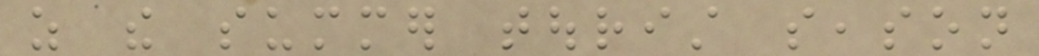as the summer tourist season
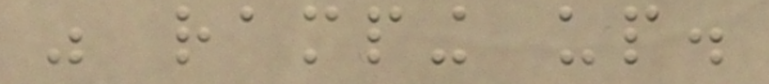was ramping up.
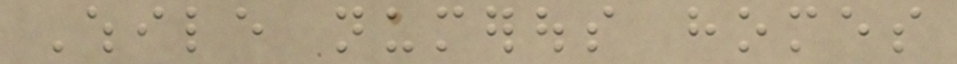While numerous homes
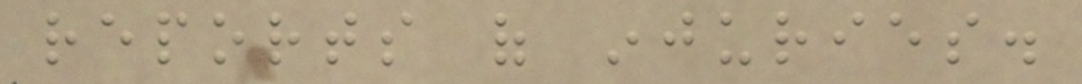reports of injuries.
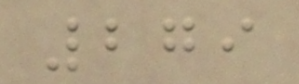279
